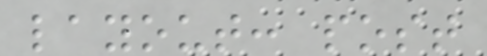layout: post
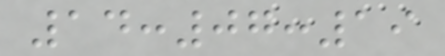14:07:19
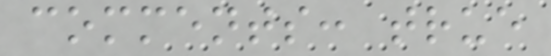comments: true
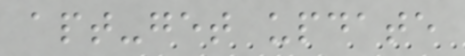apt-get update
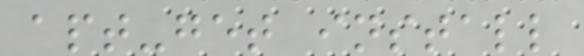apt-get install
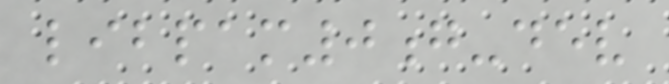libpam0g-dev
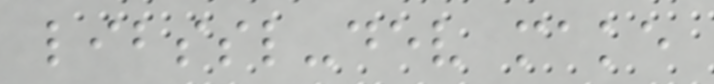libssl-dev make
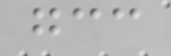gcc
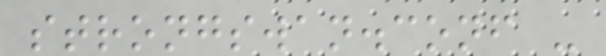strongswan.conf -
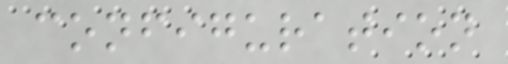configuration
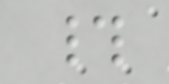#
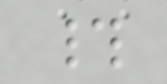#
